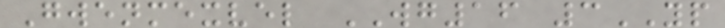Gwenmexvel WG16 3YP
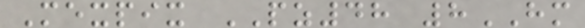Mexpix PZ48 8HM
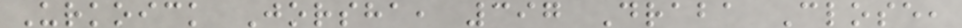Urkoick Jorsha, 397 Draba Close,
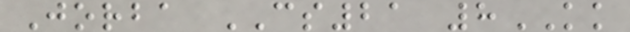Jorba CS21 8KK
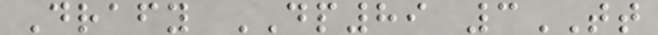Drafy DP89 3TT
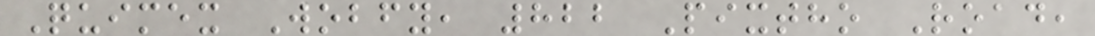Quimex Wobfy, 822 Pixtho Road,
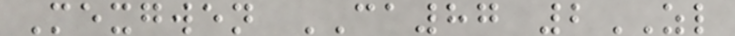Mexgwen CA87 2ZL
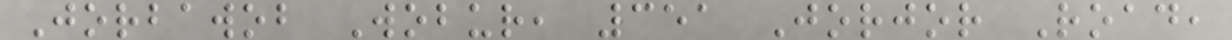Jorbawob Wobur, 351 Jorjor Road,
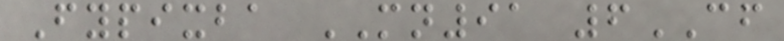Fypixba MN91 6CF
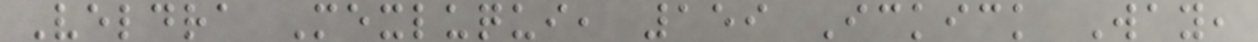Veldra Mexluqui, 159 Ickick Way,
